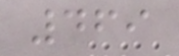469
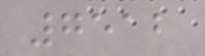7512
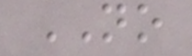NO
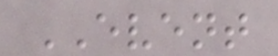EVENT
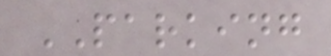PARKING
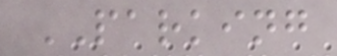PARKING
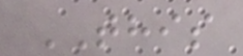THIS
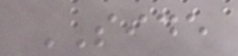SIDE
